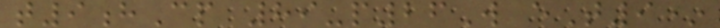t9hCp 89-p26W eT9*
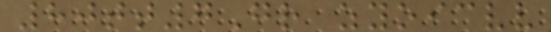80tt7Gr zyoicvv
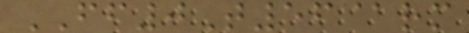FF0T56@rm
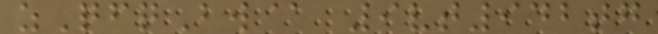zQfqBw@ 9vt942tg
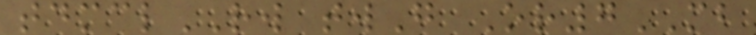tdmclRW twG Or7MB
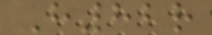H82r
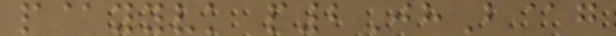p@yyvk p2JhB@g
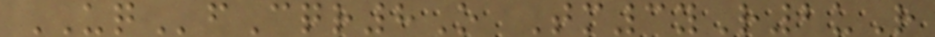UQfCqr8O Tm3yR2uR
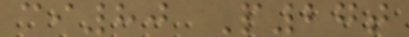ci80 P27t
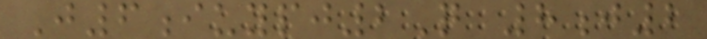J6iuypj2Q 8j2
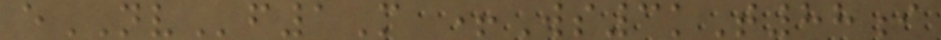eNVf1M +Ws3kT88i
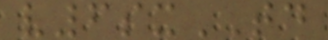v6sxTD
